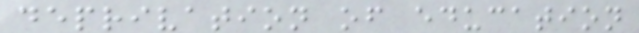deprivation of education
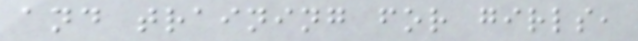and training for girls,
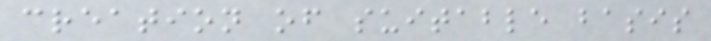creation of suitable basis
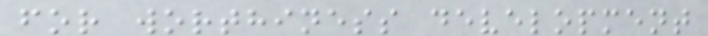for worthiness development
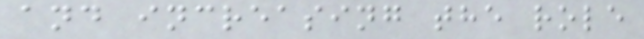and increasing the role
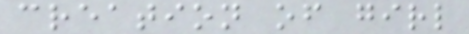creation of girl
